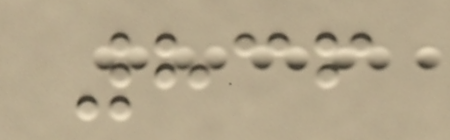836
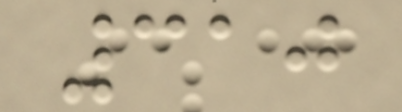310
